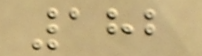182
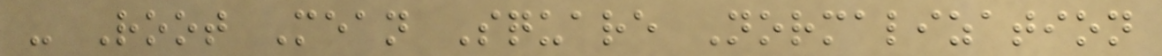- Root Mean Square Normalization
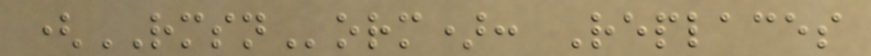(RMSNorm): Replaces
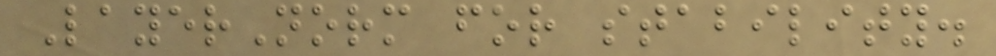LayerNorm for stability.
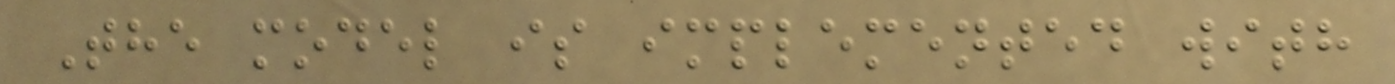The model is implemented with
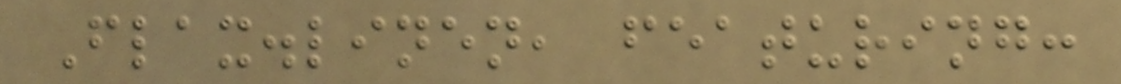Flax.linen, featuring:
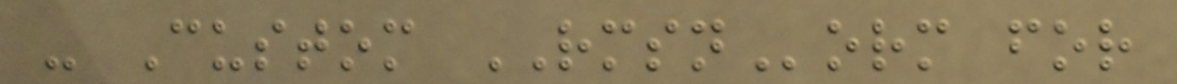- Custom RMSNorm for
